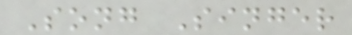Song Singer
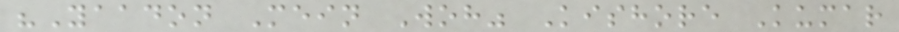"Yaadon Mein Woh" Kishore Kumar
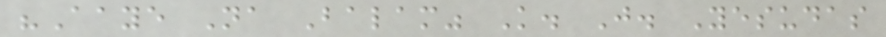"Aaye Na Balam" K. J. Yesudas
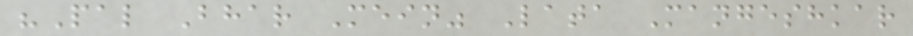"Pal Bhar Mein" Lata Mangeshkar
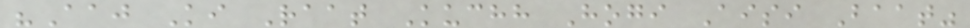"Aaj Ki Raat Kuchh Hogi Aisi Baat"
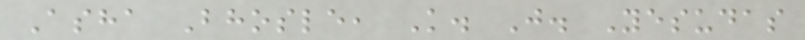Asha Bhosle, K. J. Yesudas
